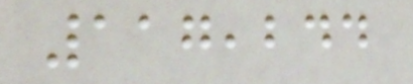117,244
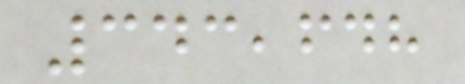343,648
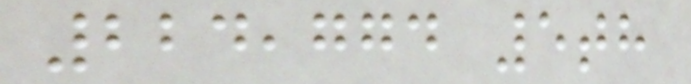224,774 5th
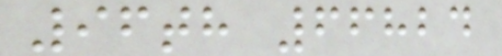96th 66824
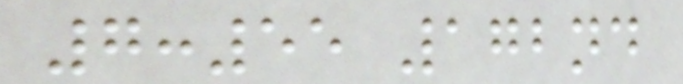7:55 172nd
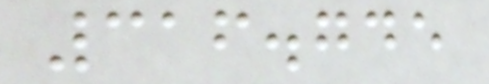316.745
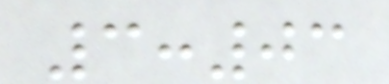3:03
